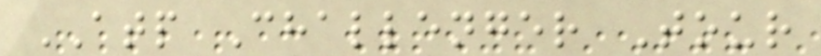ATP Challenger Tour
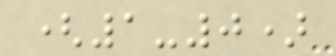(1-0)
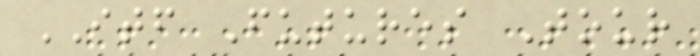ITF Futures Tour
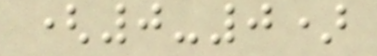(0-0)
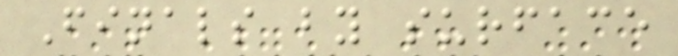Finals by surface
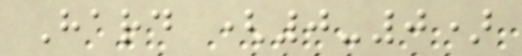Hard (0-0)
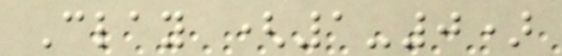Clay (1-0)
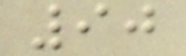90
